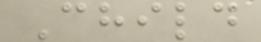Child
